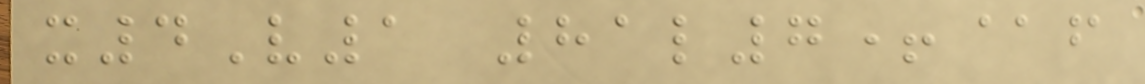x4V1 81l7+@f
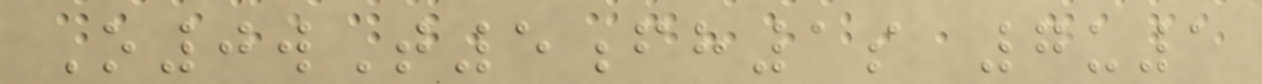O0wT5fh1s 7u1
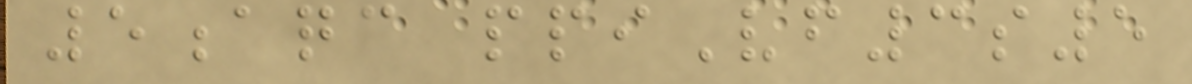5aqc ppiVf3s5
